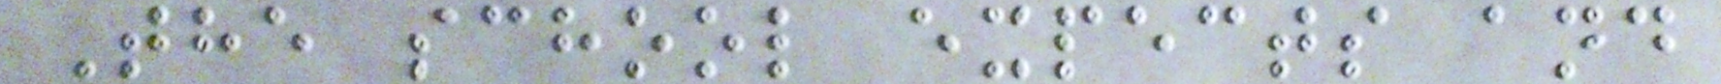The school expects and
